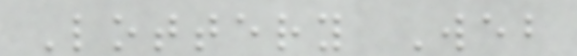Lottery Web
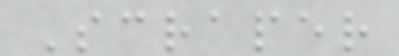Scraper
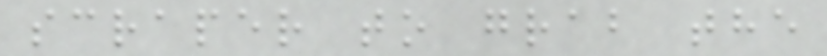scraper to grab the
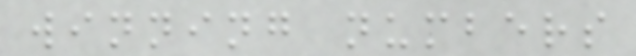winning numbers
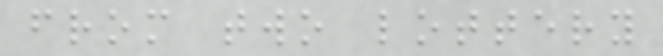from two lottery
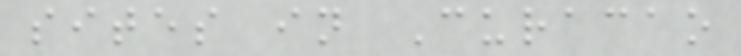sites in Curacao
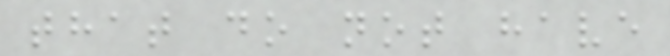that do not have
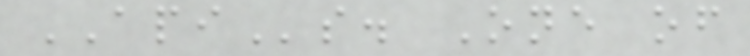APIs. One of
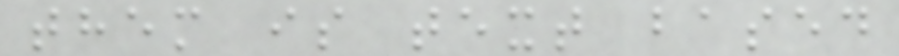them is text based
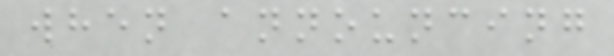when announcing
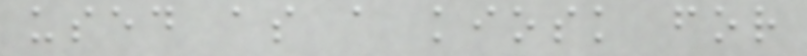used as a kiosk for
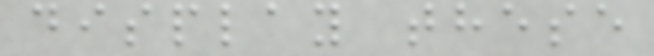display these
